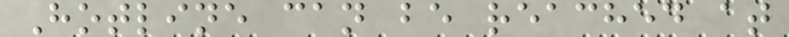Hotline can be reached at
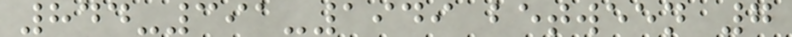844-391-1949 between 7
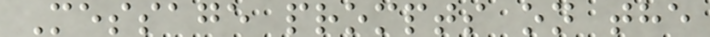Message prompts on the
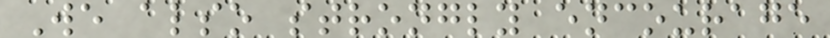We also strongly encourage
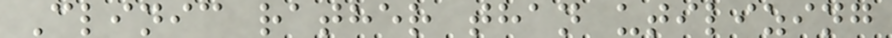Clinic rather than utilizing
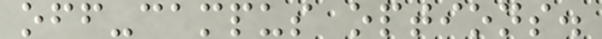off-campus options.
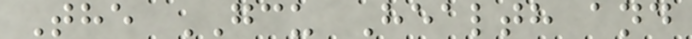The GCU Health and
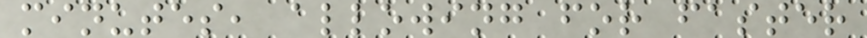minutes, allowing for faster
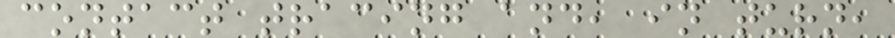contact tracing and, in turn,
